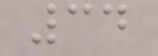34
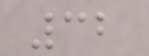32
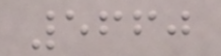5660
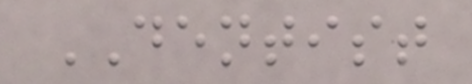DENTIST
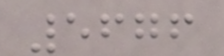5676
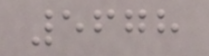5678
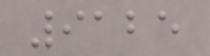9125
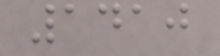1410
